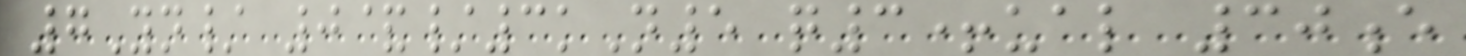7Yn/ 0&/3kN5 q3+ual 30e
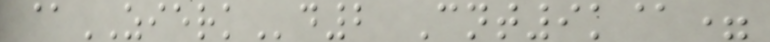@ZIERKd2 Cnt9k@=
